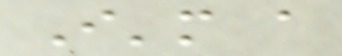I'm a
